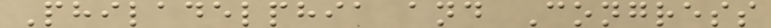Philadelphia and Congress
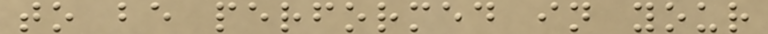to be performed in your
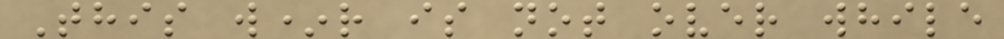This w*r is not over while
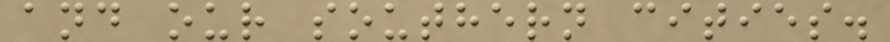and our southern cities.
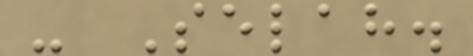- Selah.
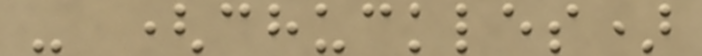- (chuckles)
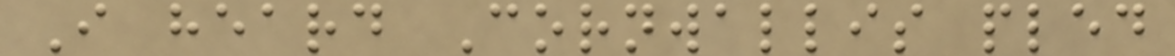I heard Cornwallis pled
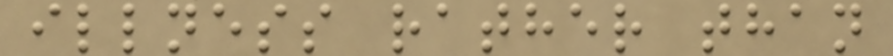illness rather than
